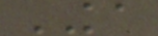KA
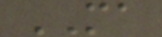MA
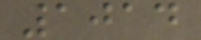1014
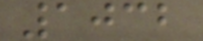1032
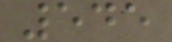545
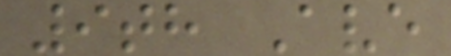9th Ave
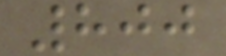800
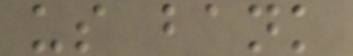us bank
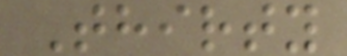Thirty
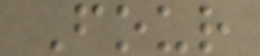Four
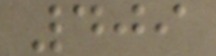409
